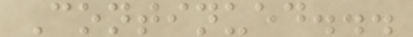Continued...
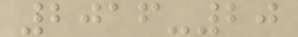2016-20
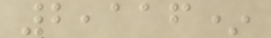2,116*
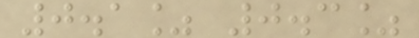0.1% 0.3%
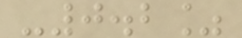-0.2%
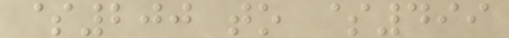$200 to $499
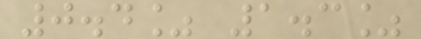0.4% 1.3%
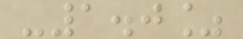-1.0%
